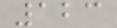123
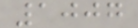1007
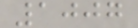1007
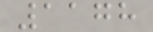1178
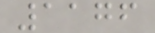1176
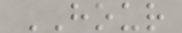HOUR
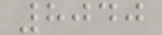8040
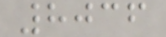8036
